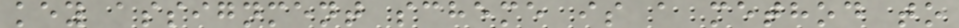key assignment scheme is a method to
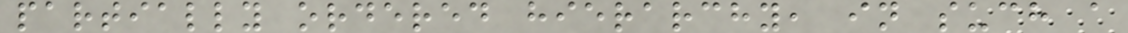partially ordered hierarchy, in such a
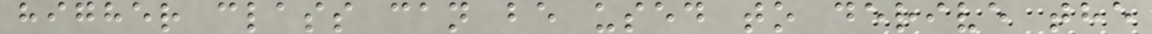higher class can be used to derive the
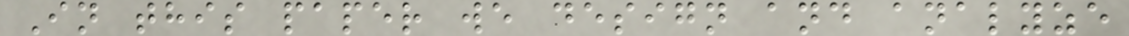In this paper we design and analyze
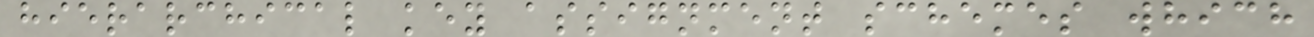hierarchical key assignment schemes which
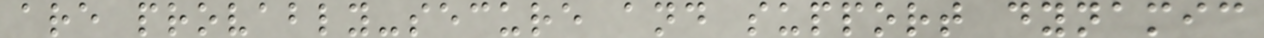are provably-secure and support dynamic
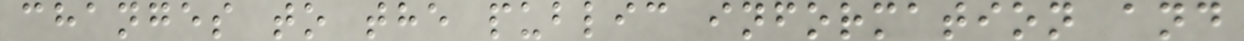changes to the public information and
